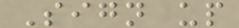Sign up
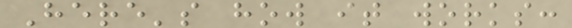Here's how it works:
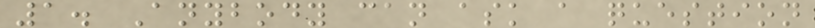1. Anybody can ask a question
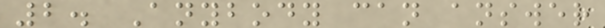2. Anybody can answer
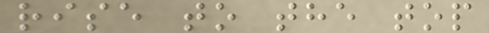rise to the top
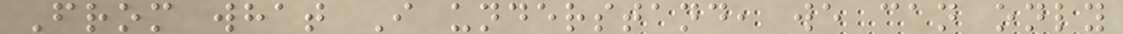From what I understand, we can only
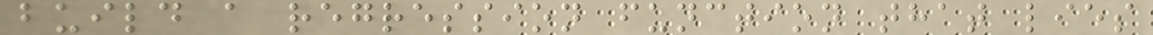build a regression function that lies
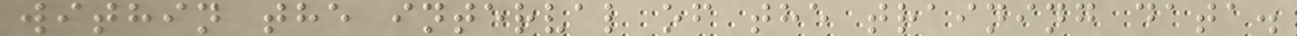within the interval of the training data.
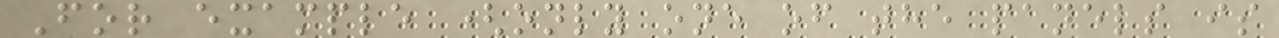For example (only one of the panels is
